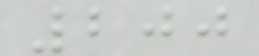200
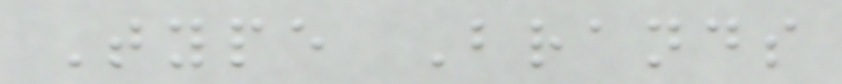Type Brands
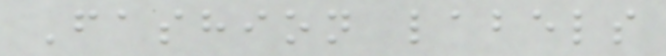Fashion labels
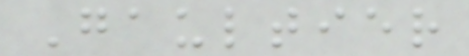Gaultier
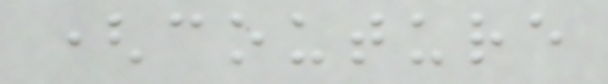(couture
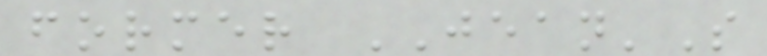former JEAN'S
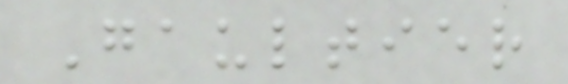Gaultier
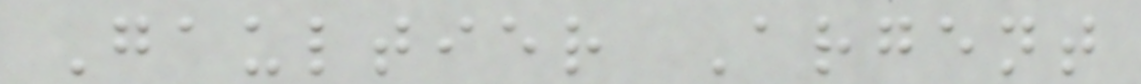Gaultier Argent
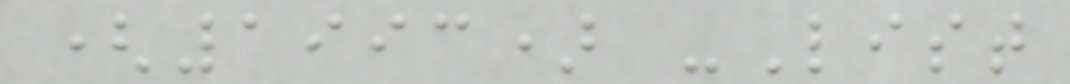(1993) -List
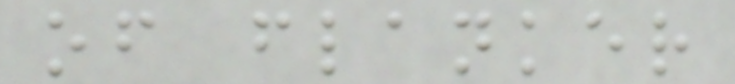of flanker
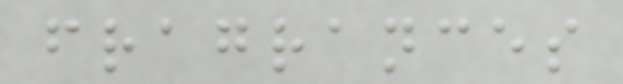fragrances
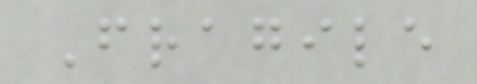Fragile
